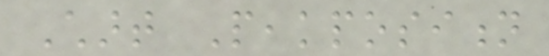Chart Peakposition
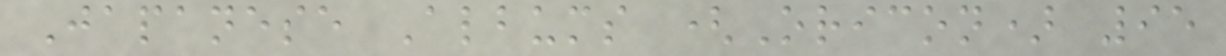Japanese Albums (Oricon) 95
